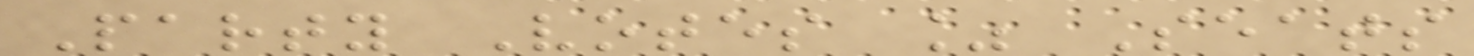Party Votes % Seats
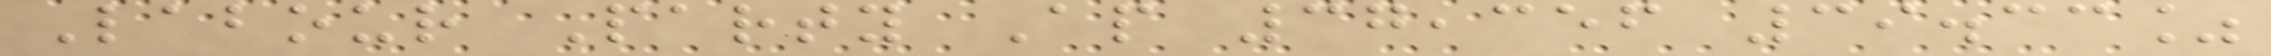Labour Party Ap 37,356 39.33%
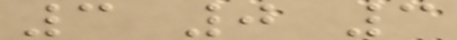3 0 3
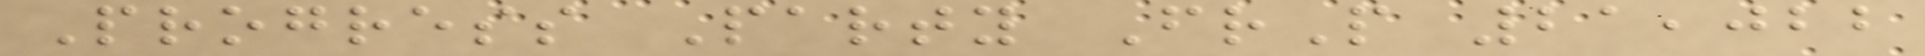Progress Party FrP 21,022
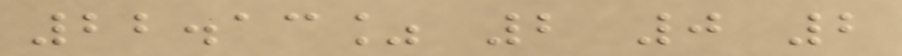22.13% 2 0 2
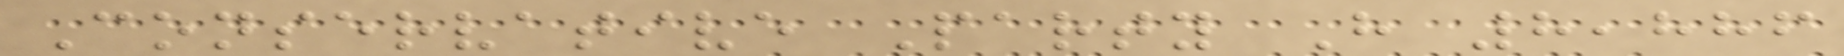Conservative Party H 8,886
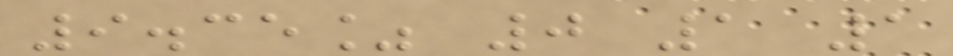9.35% 0 1 1
